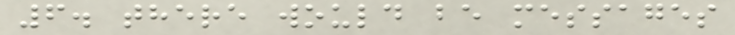6. there would be messages
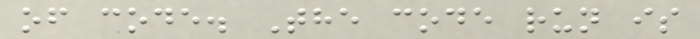of code. The code run is
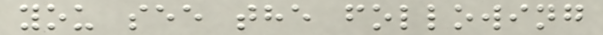you see the following
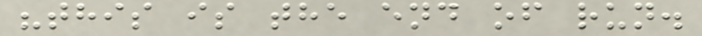"this is the end of run.
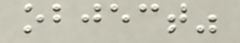object"
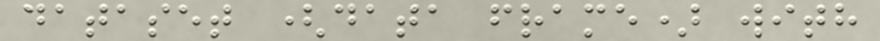dataset (data frame) with
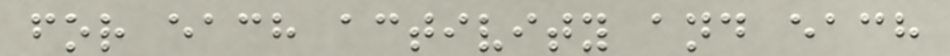for each activity and each
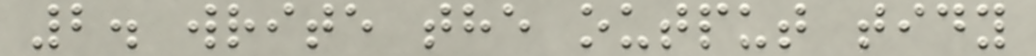2. write the output tidy
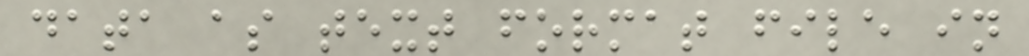data as text format file in
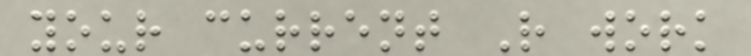your current R work
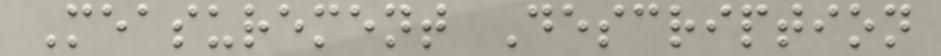Measurement Description
